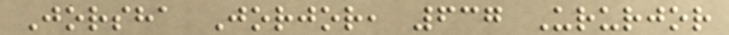Jorsha Jorjor, 637 Ururjor
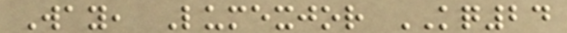Way, Lumexjor KQ24
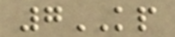7KP
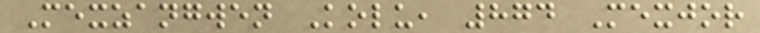Mexzangwen Kolu, 874 Mexjor
